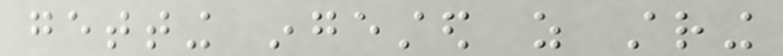getting ingested as string
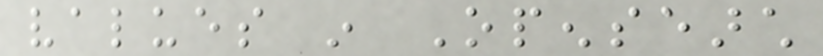values in Opensearch
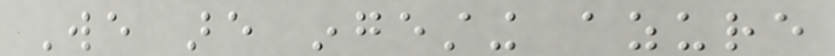We are ingesting azure
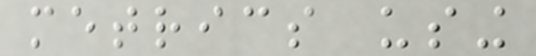metrics using
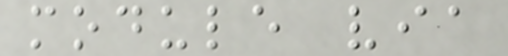module via
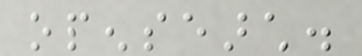opensearch.
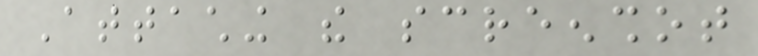Attaching the screenshot
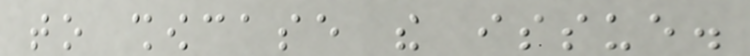to showcase the issue.
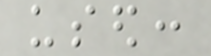used:
